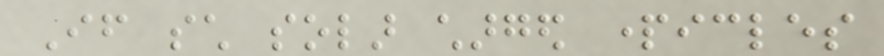If such solar charged particles
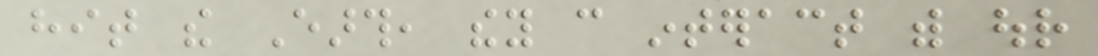hit the Earth, they can interact with our
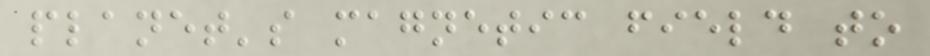planet's magnetic field to
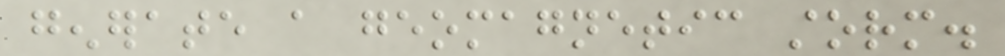generate a geomagnetic storm.
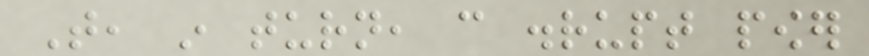That, in turn, can disrupt power
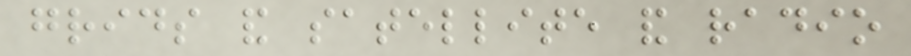grids and satellite and radio
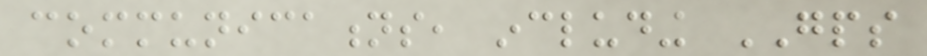communications, including GPS
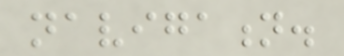navigation.
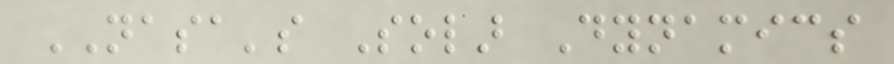NASA's Solar Dynamics
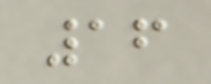16
